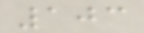103
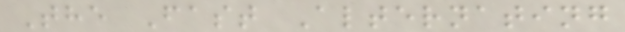The Fast Alternating
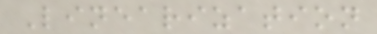Linearization
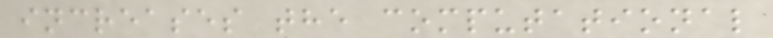increases the computational
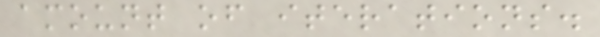amount of iterations.
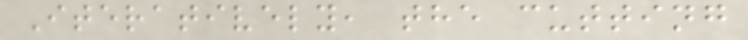Iteratively, the cutting
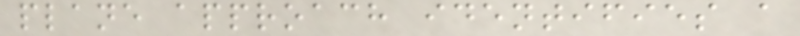plane approach identifies a
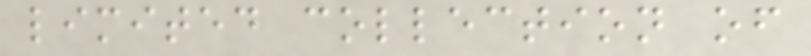limited collection of
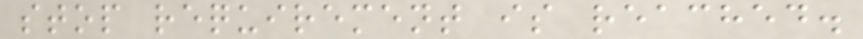stop requirement is reached.
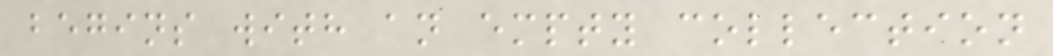begins with an empty collection
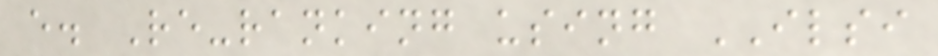e. Re-ranking using ILSI
